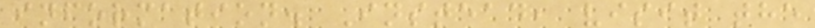information. Instead, visit the
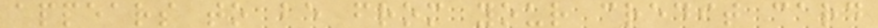appears to be from your credit card
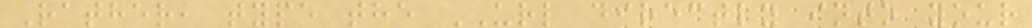Rather, type the URL directly into your
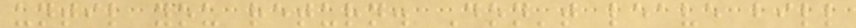until you return. Don't leave bill
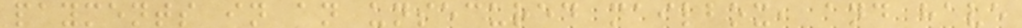payments in an unsecured mailbox, and have
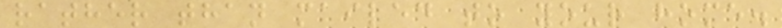rather than mailed to your home.
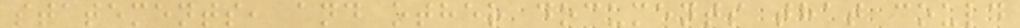statements, and other documents that could
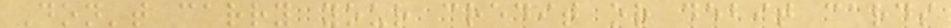Don't carry your credit or debit cards
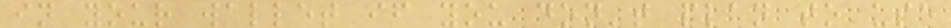in your wallet if you don't plan to use
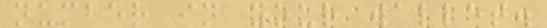number in your wallet.
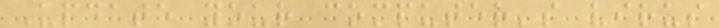Update your computer's virus
